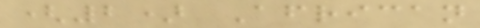(2) African
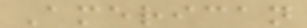American
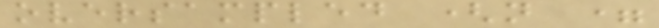oversampled (n =
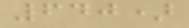640)
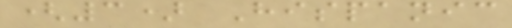(3) Hispanic
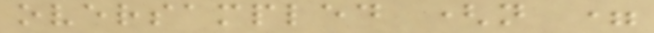oversampled (n =
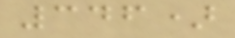346)
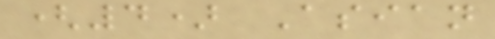(4) Asian
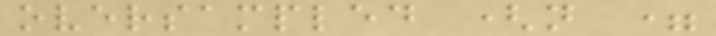oversampled (n =
